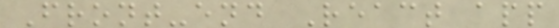Front-end React app
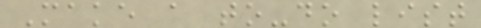Make a to-do list
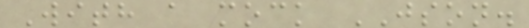With a mock JSON.
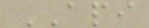API
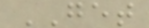GET
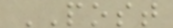POST
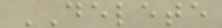DELETE
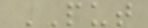PUT
